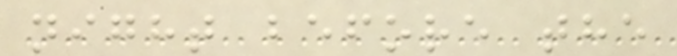night before the
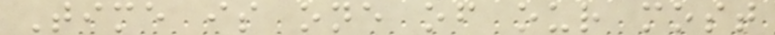Time is one of our most
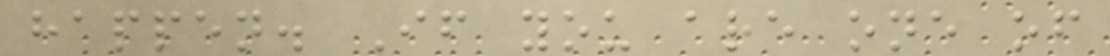happen. If you are one of
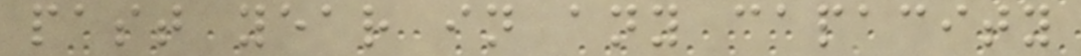past year in any capacity
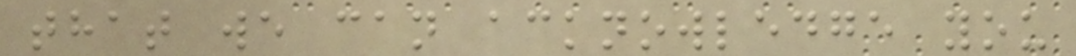that we can acknowledge you
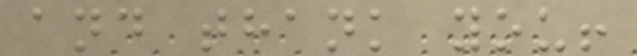and thank you!
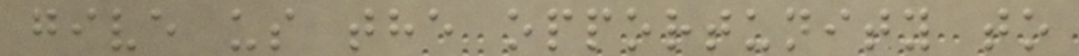give us the opportunity to
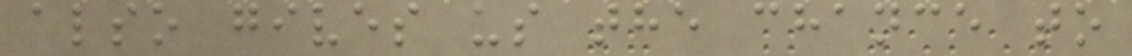also gives us the chance to
